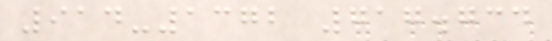914-1372 717.734
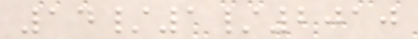14/1/2010
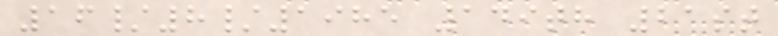16/8/1985 149th 21st
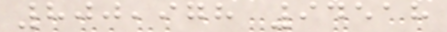800,978 94518
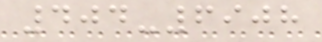404-6908
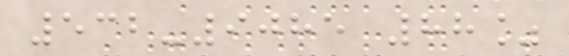532-9085 88%
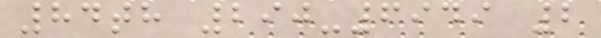84th 290-6949 2
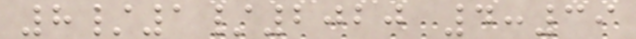8/1/2020 4:39
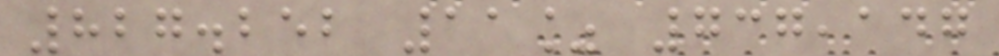827.252 11% 737,147
